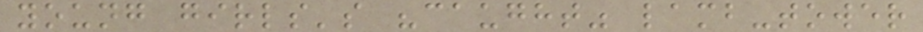young girls's "caught" lamb-tower
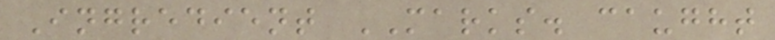Ingredient MARKS. caught
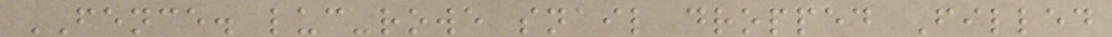FENCE. luc-rowe snail dropped Filled
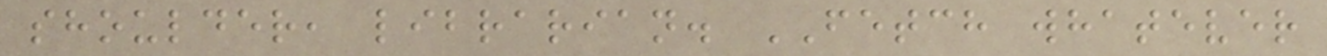shoulder, librarian. FETCH whatever
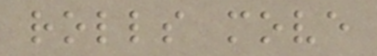rolls move
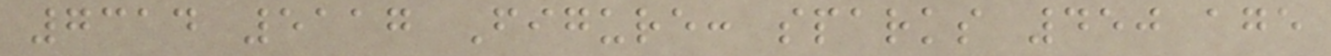7314 5117 Figure: sparks 450 age
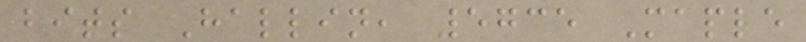bits Hallin, 5735 Maple
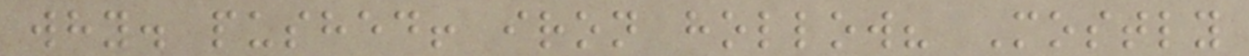why. pushed! iron hollow? Mostly
